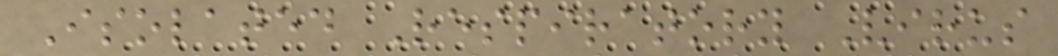Isolated Respiratory Virus
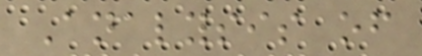Analysis of
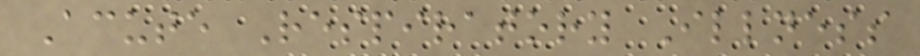Acute Respiratory Illness
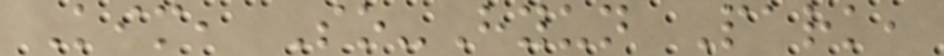Kim, So-Hyun Park,
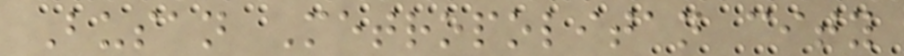Busan Metropolitan city
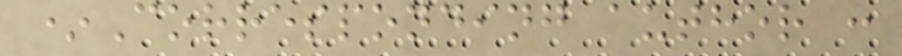*Corresponding author :
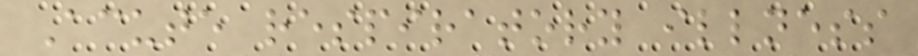Acute respiratory illness
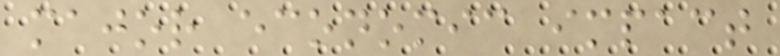major economic impact
